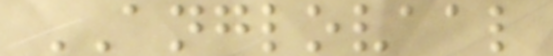ANGLOVAAL
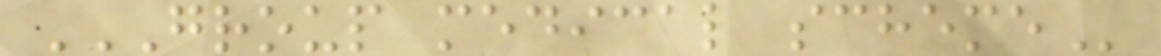GROUP MEDICAL SCHEME
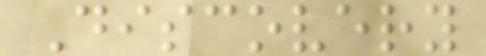Discovery
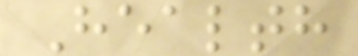Health
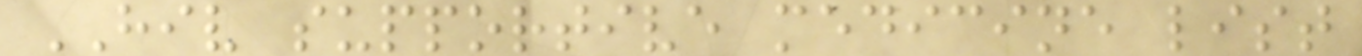HIV supportive medicine list
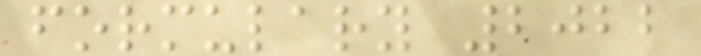formulary 2022
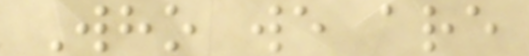Who we are
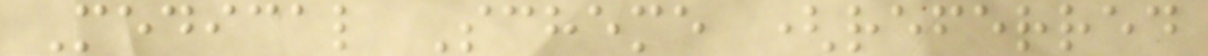Medical Scheme (referred
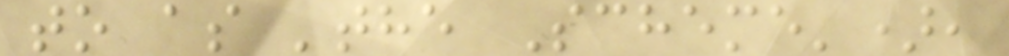to as 'the Scheme'),
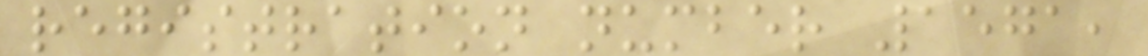registration number 1571,
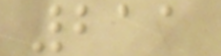211
